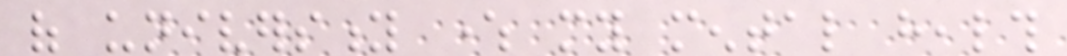of university where my mental health
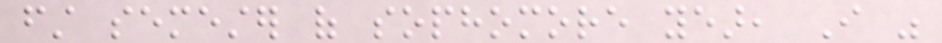first semester of sophomore year, I was
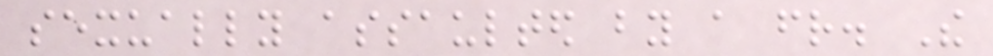sexually assaulted by a friend. The
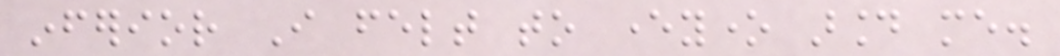inferior I felt to everyone around me.
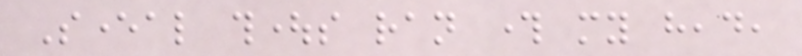Several thoughts ran through my head,
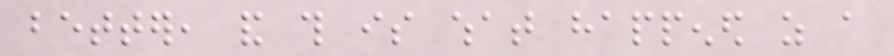better, and this is what happened as a
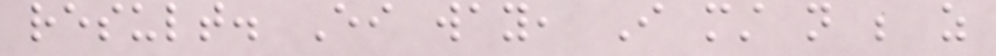result. Either way, I must not be as
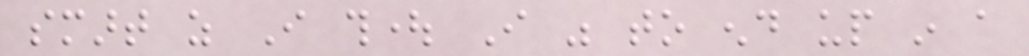smart as I thought I was to end up in a
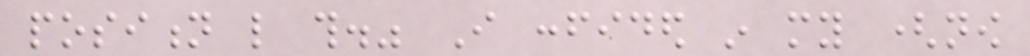position like this." I confided in my (now
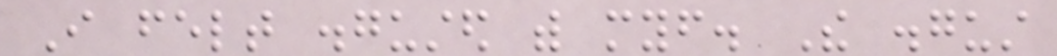I felt disgusted with myself. The disgust
